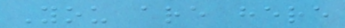You are here
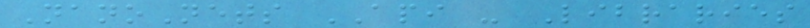NanoNets API - Libraries
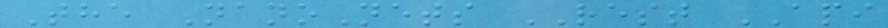The NanoNets REST API
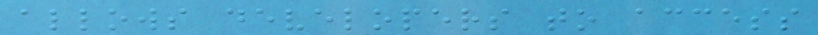allows developers to access
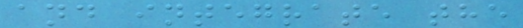and integrate the
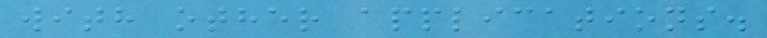with other applications.
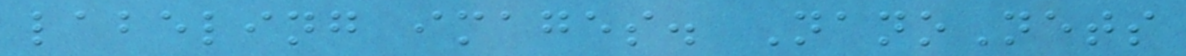labeling images. NanoNets
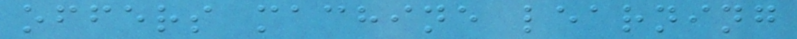offers machine learning
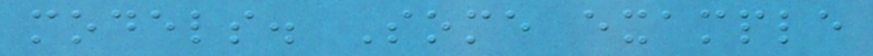models. Some example
